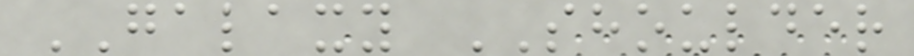GALAXY SHOULDER
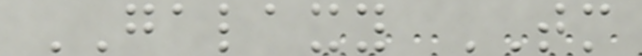GALAXY TM
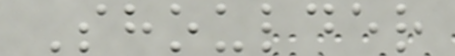Shoulder
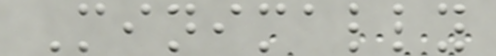Minimally
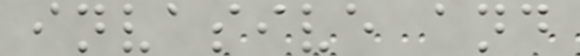invasive and
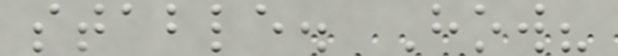stable. How?
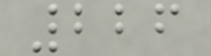226
